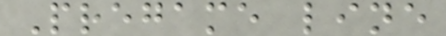Pregame line
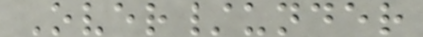Over/under
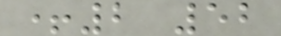+2 52
